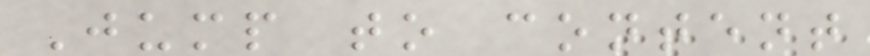Jump to content
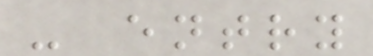- entry
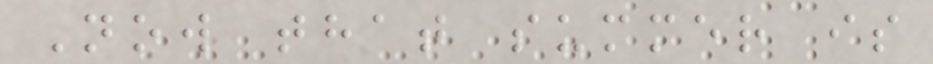Now that summer is
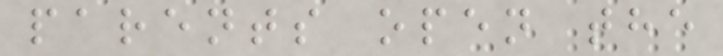parents open the
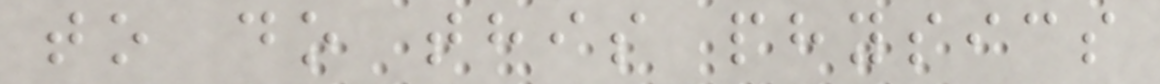to do this physics
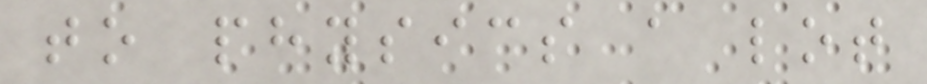to physics a lot
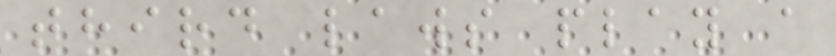third laws play a
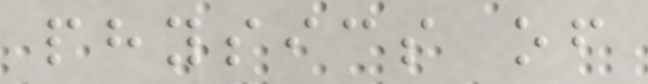physics of
